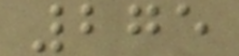275
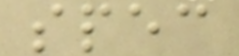spec
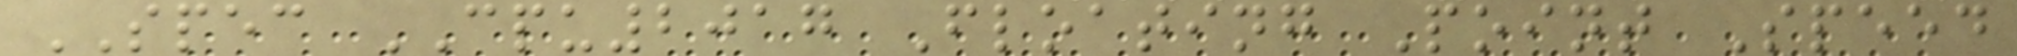SPEC CPU2017 Floating Point Speed
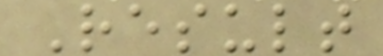Result
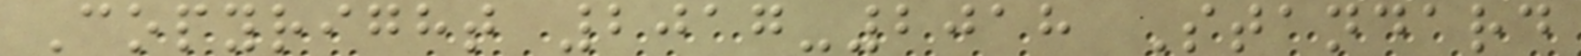Copyright 2017-2018 Standard
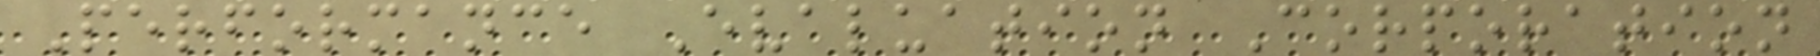Performance Evaluation Corporation
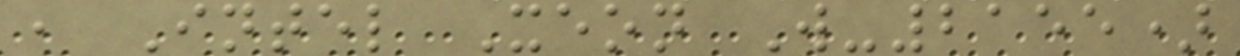, Intel Xeon W-2155)
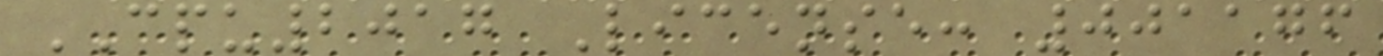CPU2017 License: 001176
